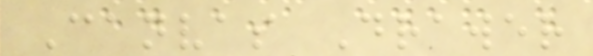Canvas Drawer
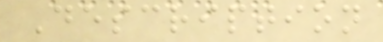Description
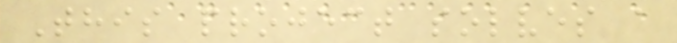This project solves a
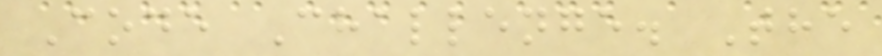Code Challenge. The
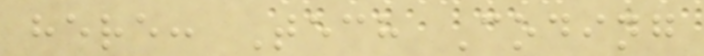here: Tech Coding
